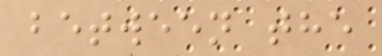between the
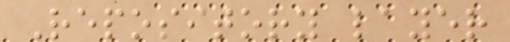Repository layer
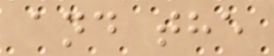and the
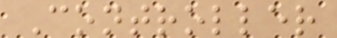Controller
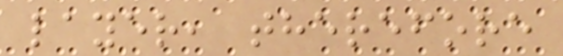layer, therefore
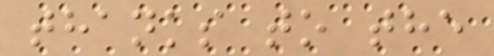thanks to the
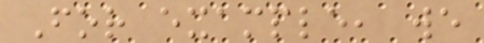For example, we
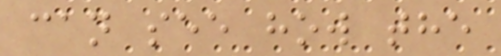can see how the
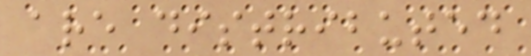are distributed
